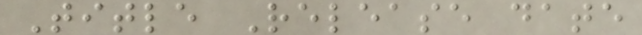Title Release date
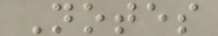Notes
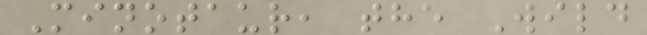Minotaur, the Wild
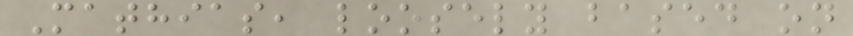Mathias, loosely based on
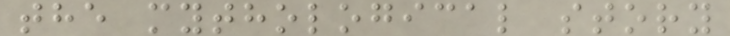the mythological story
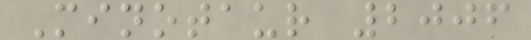Minotaur 2006
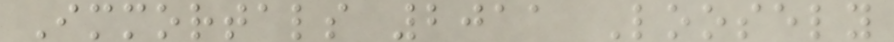Immortals 2011 Loosely
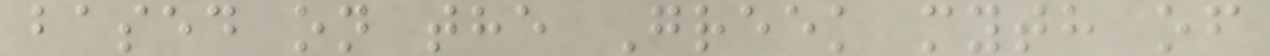based on the Greek myth of
